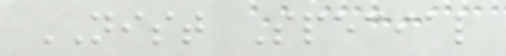NIST Special
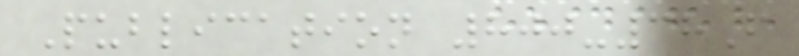Publication 800-38F
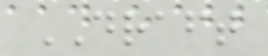DRAFT
